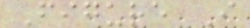Figure I
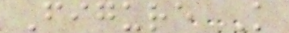Figure K
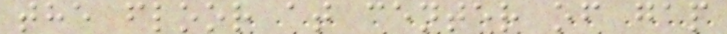the floor at center of gap
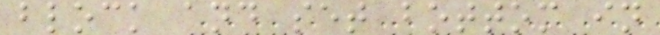block and set bottom in
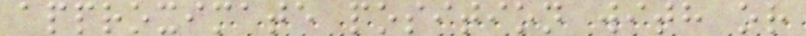approximate position with or
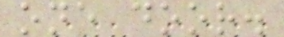one door.
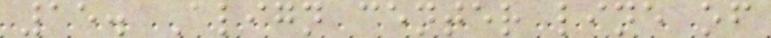15. Align center line of
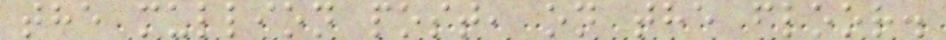the mullion post, on the floor.
